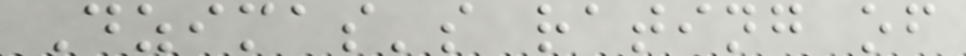Dzimas's rating of
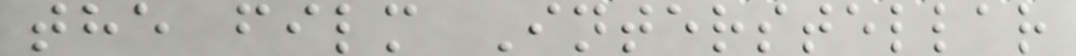the film Interstellar
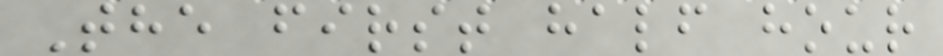The first half hour
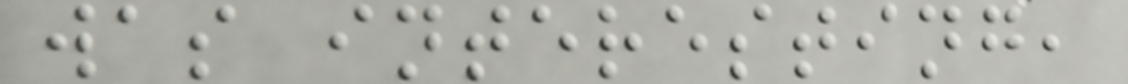was interesting,
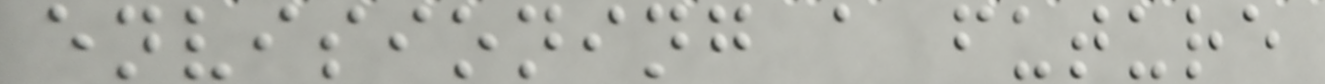envisioning a future
